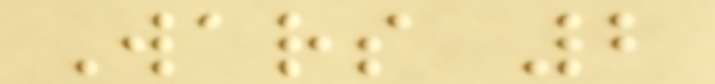Wars 2
